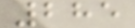285
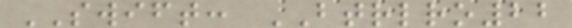SWIFT: BTRLRO22
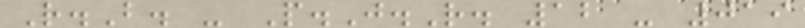R.B. - P.J.R. 12 - 019
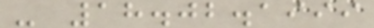- 18.02.1999
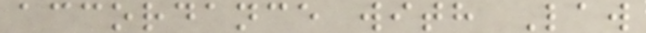accordance with Law
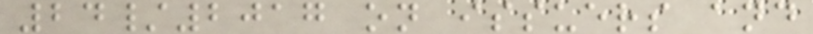24/2017 on issuers and
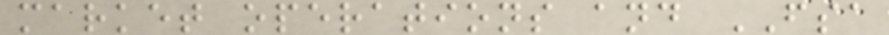market operations and FSA
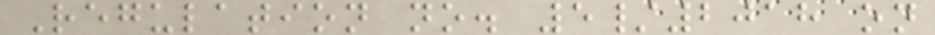Regulation no. 5/2018 on
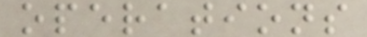operations
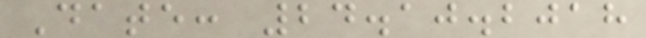Date: 24.10.2018
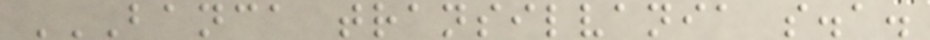BANCA TRANSILVANIA S.A.
